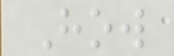How
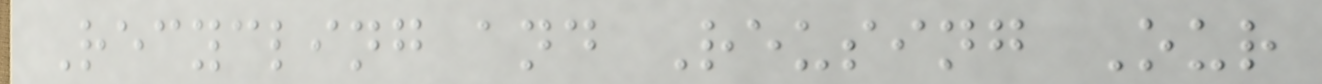Recycling and Reusing Our
